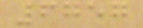6757
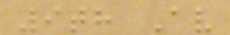9th Av
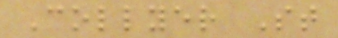Collyer St
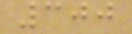300
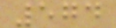574
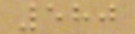580
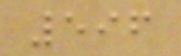596
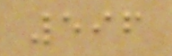596
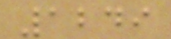1249
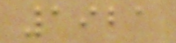1921
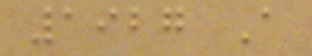1927 A
